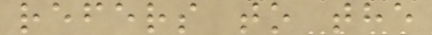refers to the
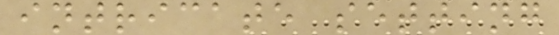intricate setting
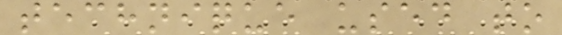technique used to
